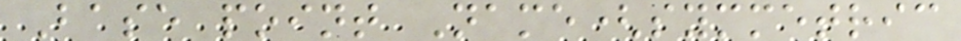Base point Name(symmetric
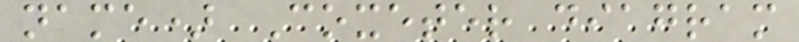name) Coxeter diagram
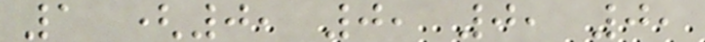1 (0, 0, 0, 0,
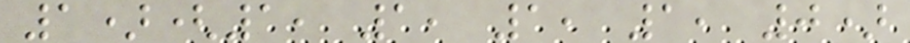1)(1, 1, 1, 1, 0)
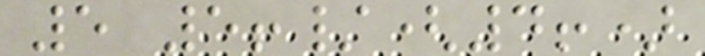5 5!/(4!)
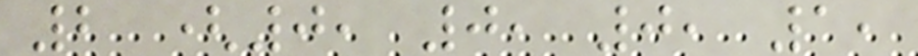2 (0, 0, 0, 1,
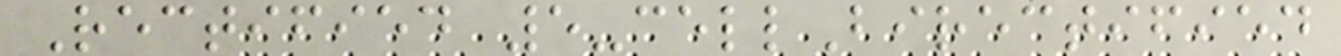Rectified 5-cellBirectified
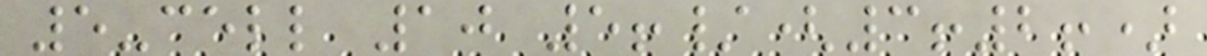5-cell 10 5!/(3!2!)
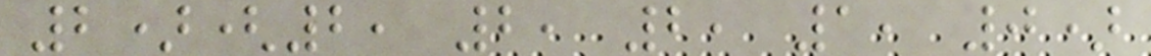2)(2, 2, 2, 1, 0)
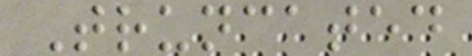Truncated
